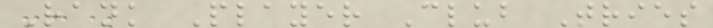Rank Player Club Tries
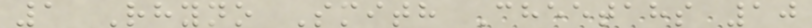1 Rhyno Smith Cheetahs 10
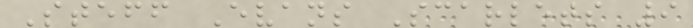Steff Evans Scarlets 9
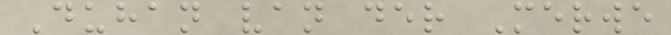Duhan van der Merwe
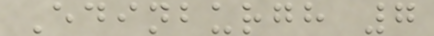Edinburgh 7
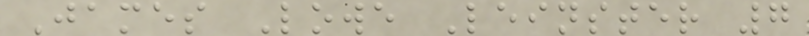James Lowe Leinster 7
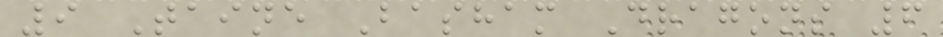9 Taine Basham Dragons 6
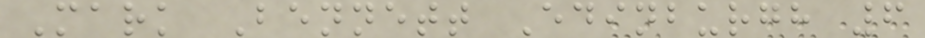Mark Bennett Edinburgh 6
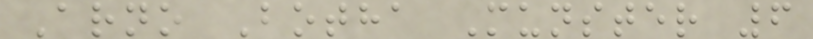Arno Botha Munster 6
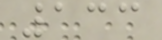133
